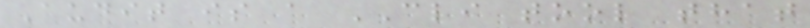Audit is a CLI tool that
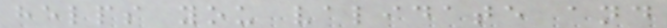helps you validate and
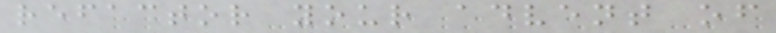refactor your advent of
